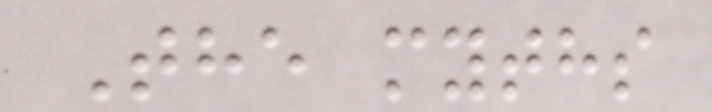The myths
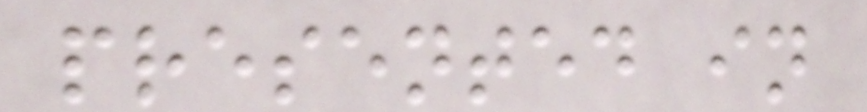presented in
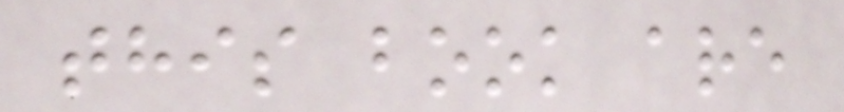this book are
